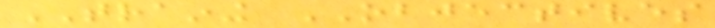TRAINING OBJECTIVES
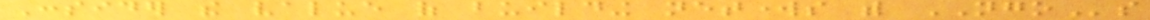Consider the value of building networks with NGOs
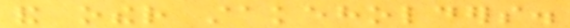and other stakeholders.
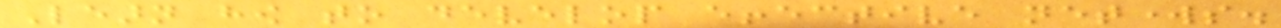Learn how to develop effective networks.
